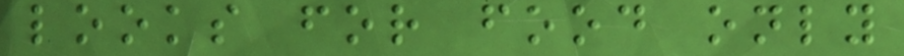looks for food only
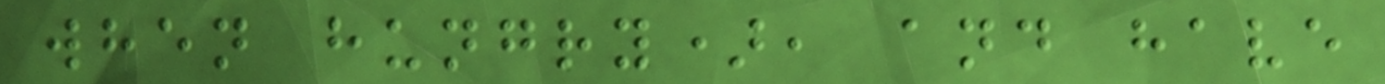when hungry), and have
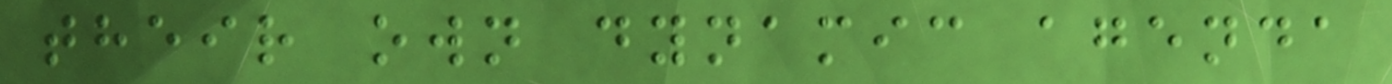their own dynamic agenda
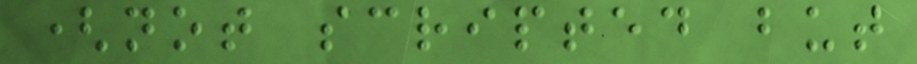(not scripted but
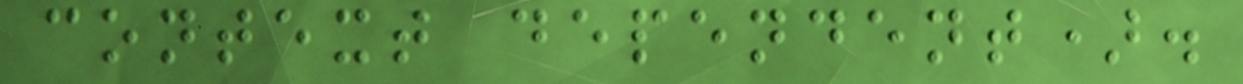context dependent).
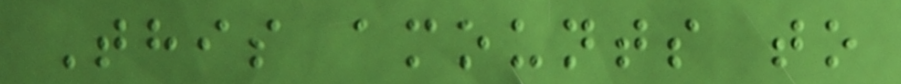This amounts to
